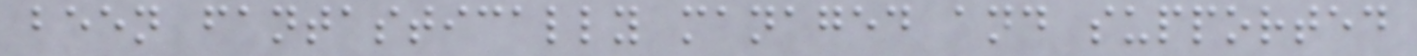been fantastically managed and supported
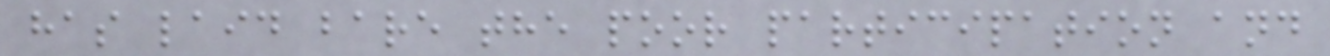has laid bare the poor participation and
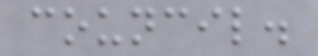council.
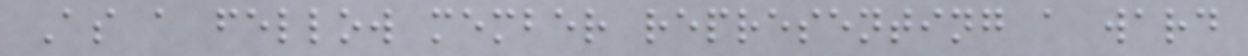As a fellow member representing a ward
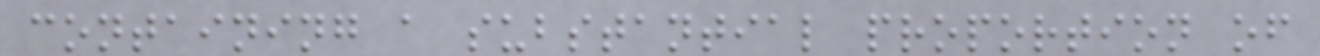containing a substantial proportion of
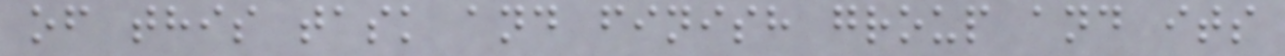of this task and finish group and its
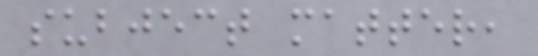subject matter,
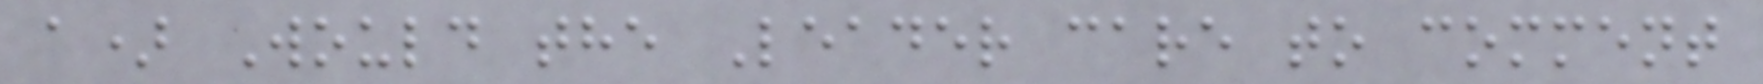a) Would the Leader care to comment
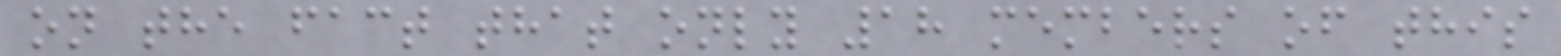on the fact that only 18 members of this
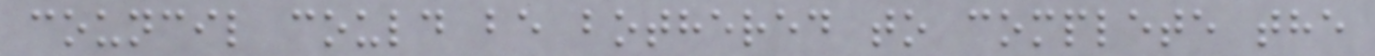council could be bothered to complete the
